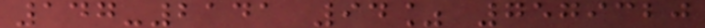147-2141 94% 7579320
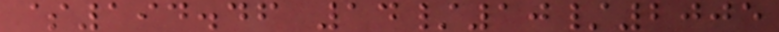$194.46 14/10/2005
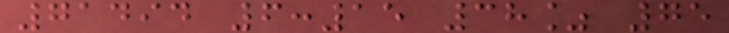71494 6:15 38% 75
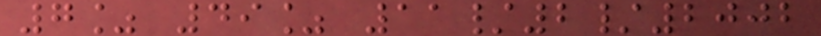7% 49% 11/2/2002
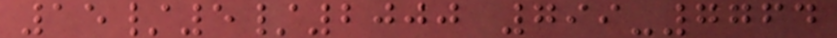15/5/2000 799-7764
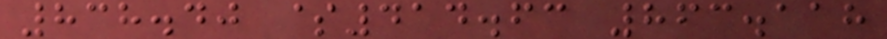838.40 $414.63 863.118
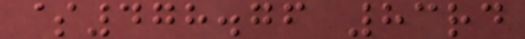$478.76 83rd
